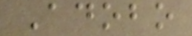Adobo
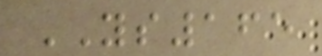YS165
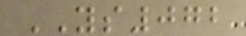YS072
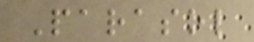Parasol
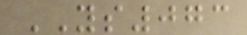YS073
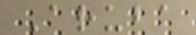Aruba
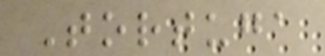Tortuga
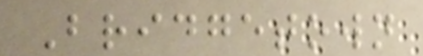Bridgetown
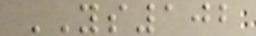YS102
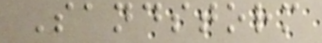Sandstorm
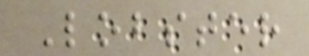Lobster
